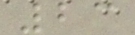23
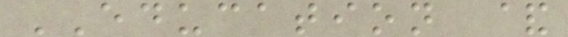EDUCATION &
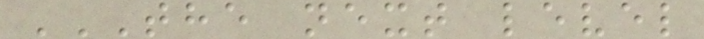THE NEXT LEVEL
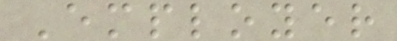Employer
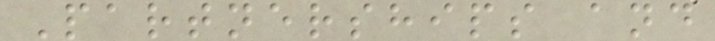Partnerships and
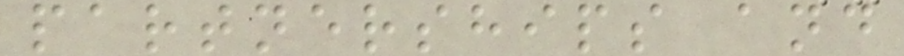partnerships and
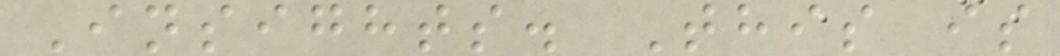Insights. This is
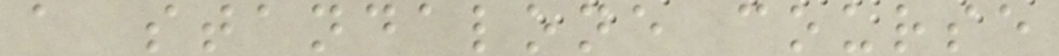a standalone course
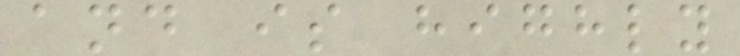and is highly
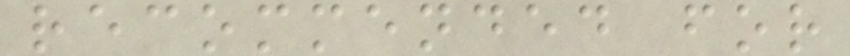recommended for
